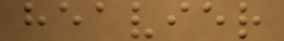heavier
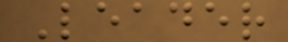Leader
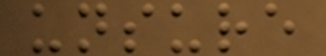unsure
